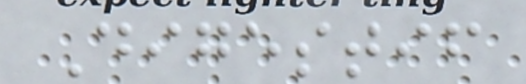Digestif
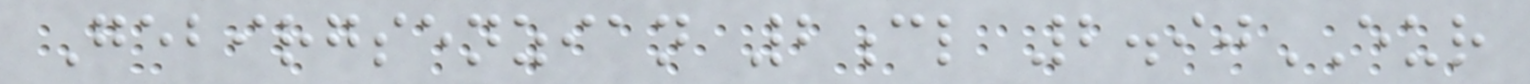Gebirgsenzian 2cl 2.90EUR
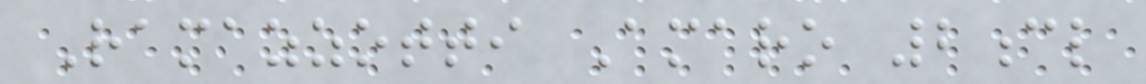Ramazzotti Amaro 2cl
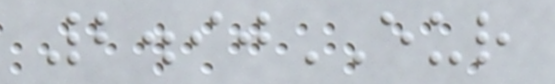2.90EUR
